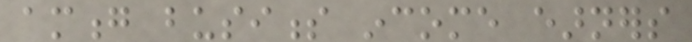among business income earners
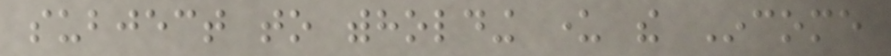subject to withholding under the Income
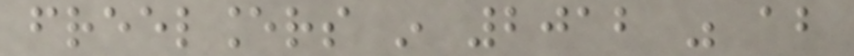freelancers in 2012 was about
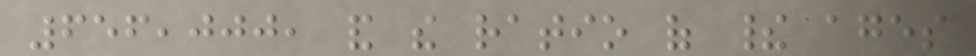656,000, and the ratio of their ages
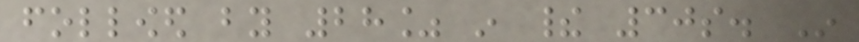followed by 28% in their 30s. In
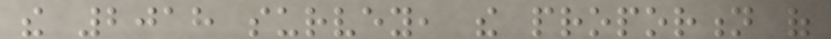the 2018 survey, the proportion of
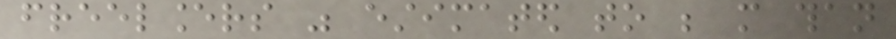freelancers was estimated to be more than
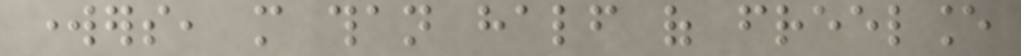workers, more than half of freelance
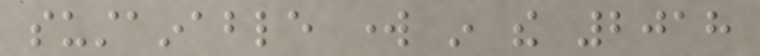sustainable work in the 2018
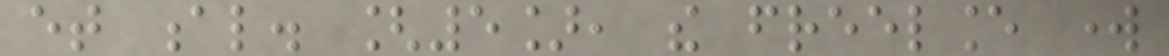et al. [5], the freelance work
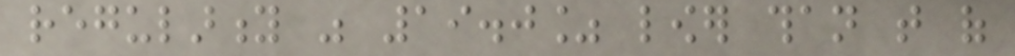regularity was 19.0% lower than that of
